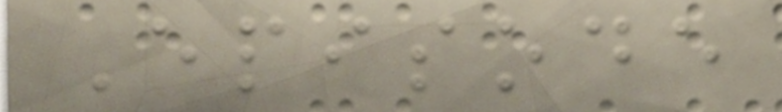Episode
